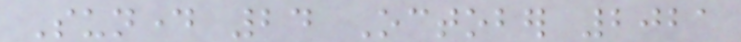Sunday 24 October 2021
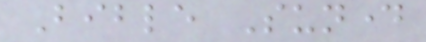Bible Sunday
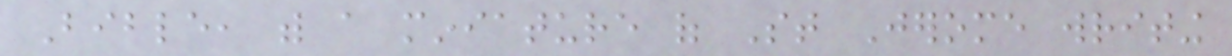Bible, with a miniature of St Jerome writing
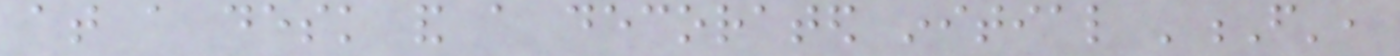at a desk and a decorated initial 'F',
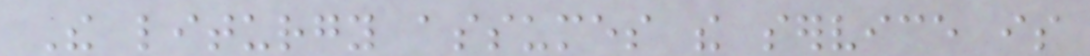The liturgy assumes the service is
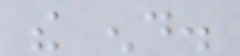the end.
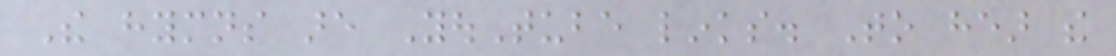The hymns are YouTube links. To hear the
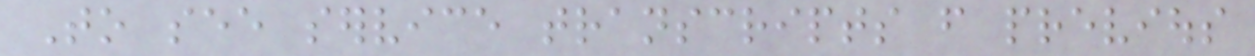To see service transcripts from previous
